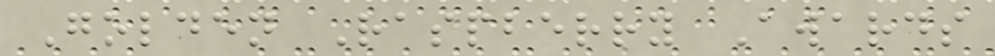Golden Raspberry Awards
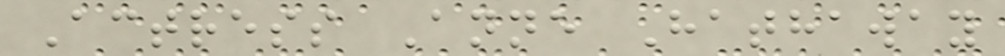Actress Anne Hathaway
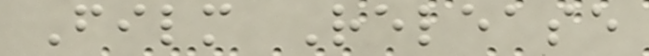Film Release
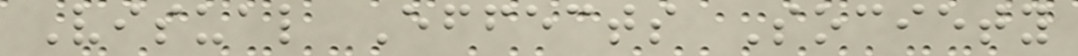Visual Effects Society
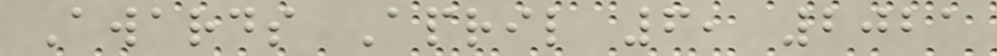Awards April 6, 2021
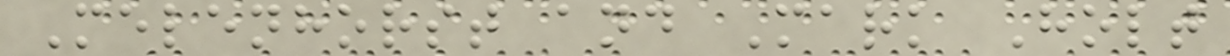Melenhorst and Mark Holt
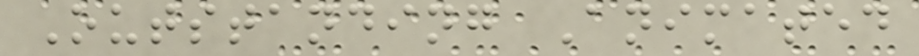Outstanding Animated
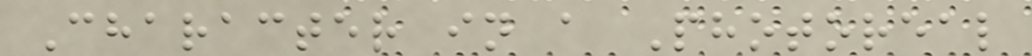Character in a Photoreal
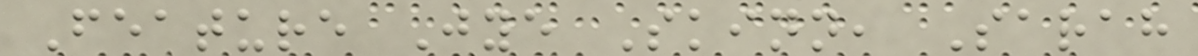Feature Jye Skinn, Sarah
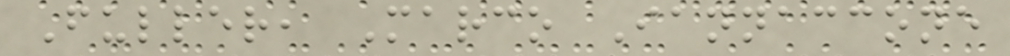Fuller, Marco Iannaccone
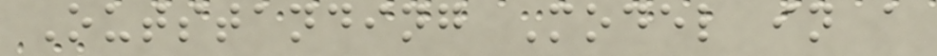Outstanding Model in a
